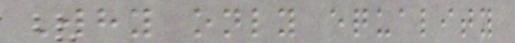Why only equality
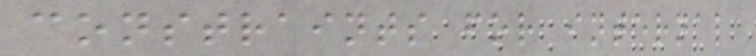constraints for internal
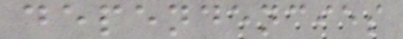dependencies
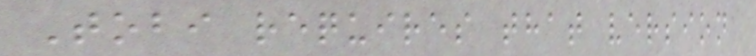Tobi requires that version
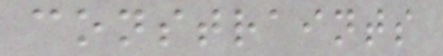constraints
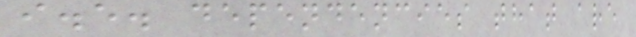i.e. dependencies that are
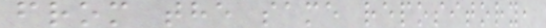from the same repository,
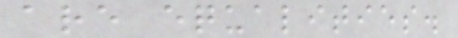are equalities.
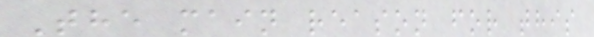The main reason for this
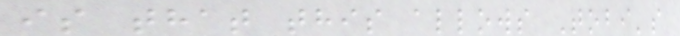is that this allows Tobi's
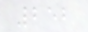252
